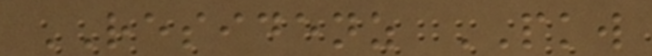RESIDENZ PKW
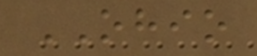OHIO
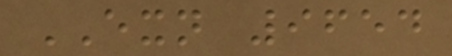EXN 9654
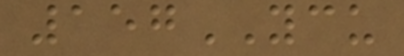157YCU
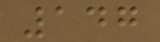147
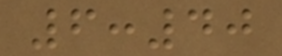6:40
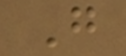G
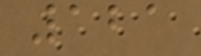121
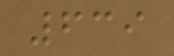639
